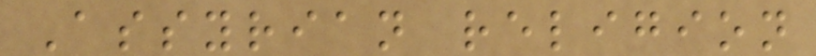Assyrian religion
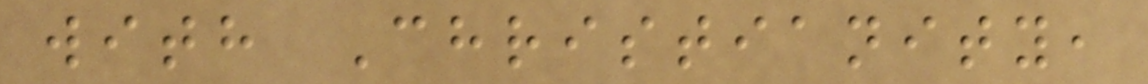with Christianity,
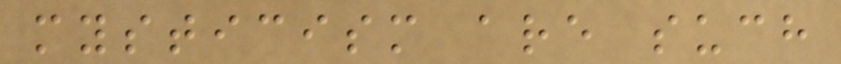mysticism are such
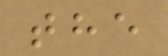the
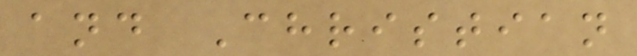and Christian
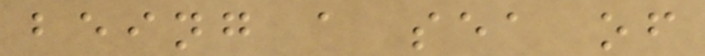being a sea of
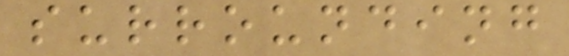surrounding
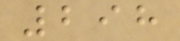298
